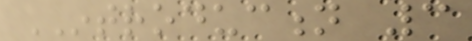INTRODUCTION 3
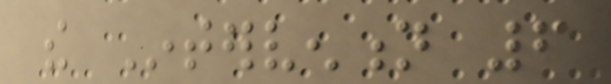the Intervention 6
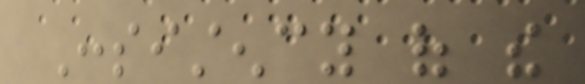Consistency of the
